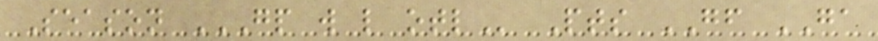Season GP W L OTL Pts GF GA
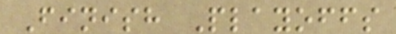Finish Playoffs
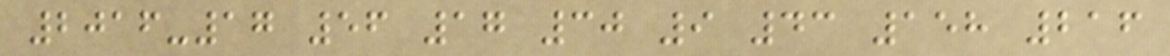2016-17 56 17 30 9 43 158 216
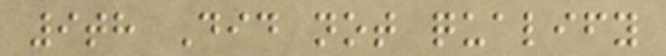9th Did not qualify
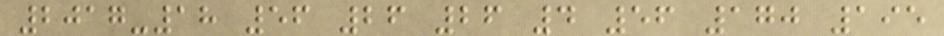2017-18 56 26 26 4 56 170 195
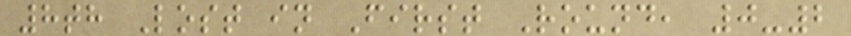8th Lost in First Round, 0-2
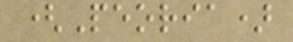(Peoria)
